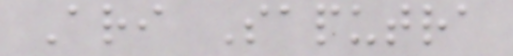Ari Saputra
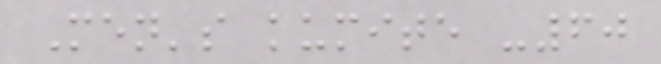Men's kumite -60
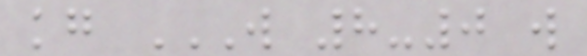kg W 8-0 W
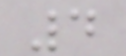4
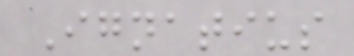Ignatius
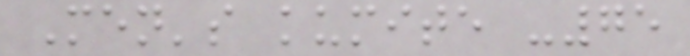Men's kumite -75
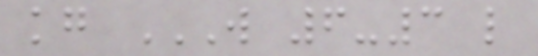kg W 6-3 L
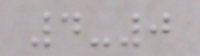4-0
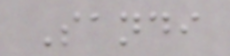Sandi
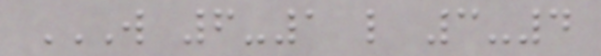W 6-1 L 3-4
